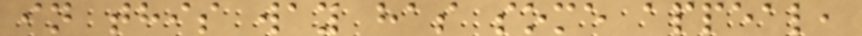in this way has some appeal,
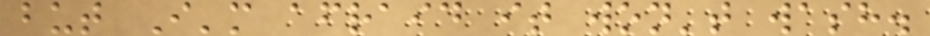but I'm afraid it won't wash.
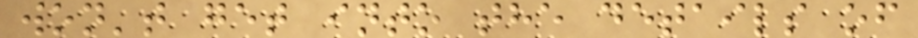won't get into the details of
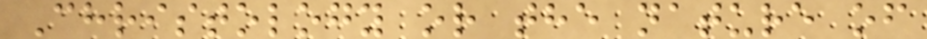Christology or the nature of
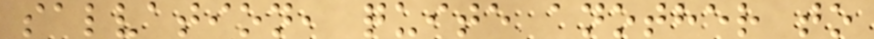salvation, quite another to
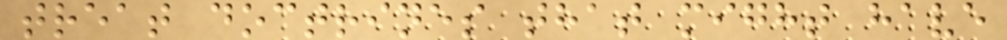treat doctrines that might have
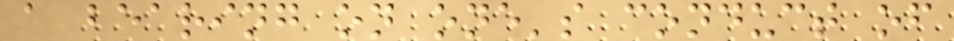a bearing on one's conduct of
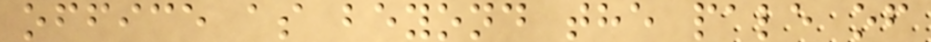office as beyond the pale of
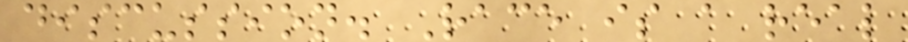discussion. Race is a real
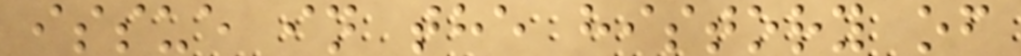issue in the history of
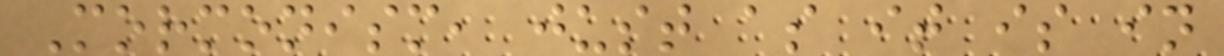Mormonism, just as it is in
